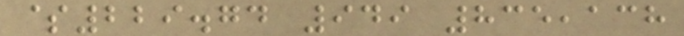$229.74 949 835,138
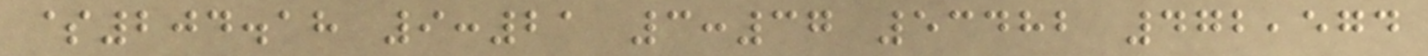$204.18 9:21 3:37 53482 472,574
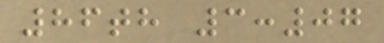86th 3:07
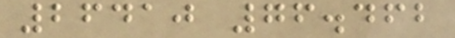26410 76.462
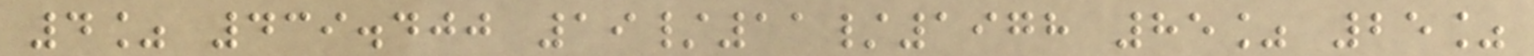4% 439.400 19/11/1978 85% 25%
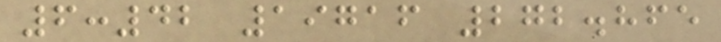6:42 19716 272.865
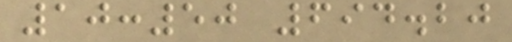10:50 694.20
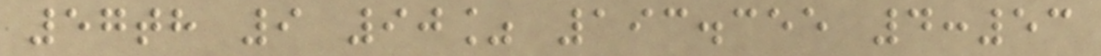57th 9 90% 193.355 4:53
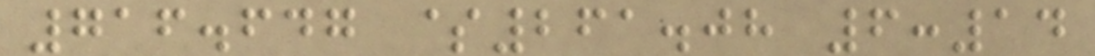716.647 $261.08 6:14
